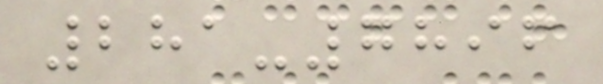281-7896
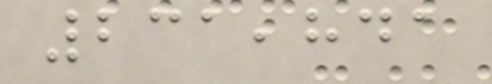231,841
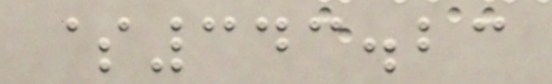$343.23
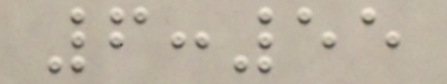6:55
